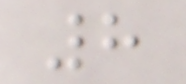8
